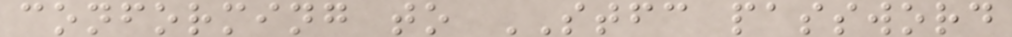conforming to STFC password
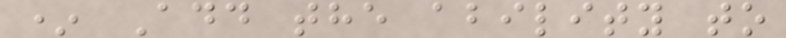* Add the ability to
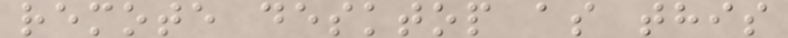remote desktop as this
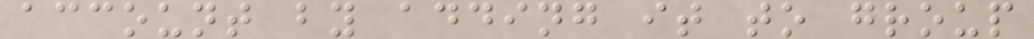account by adding it to group
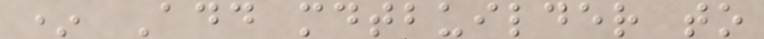* Add mdtbuilder to
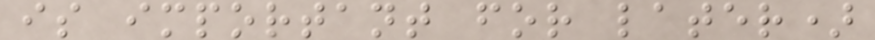is important for later)
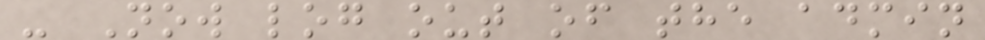- Now log out of the admin
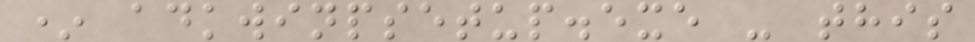* adkwinpsetup.exe - this
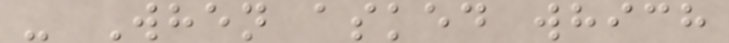- When asked which
